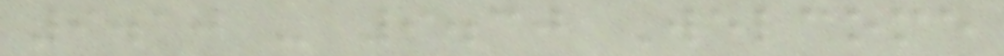9.10 - 9.30 Welcome
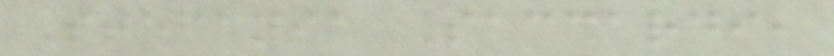Stefania Saccardi,
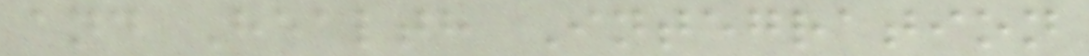and Health Integration
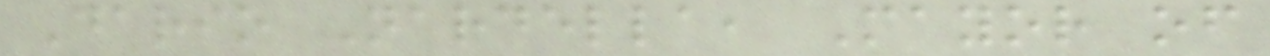Dario Nardella, Mayor of
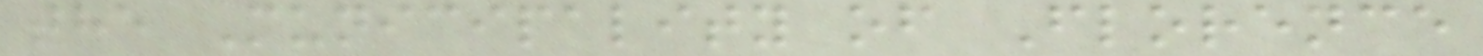the Municipality of Florence
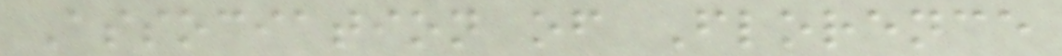Association of Florence
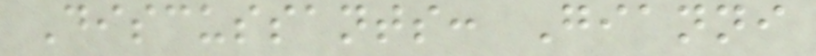Discussants: Gianni
